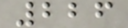226
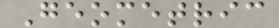Geometric
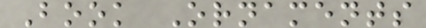Book Ornaments
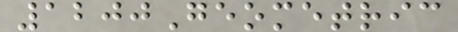1200Geometric
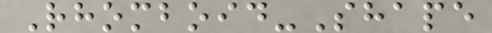Rhomboid-Shape
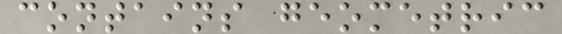contains geometric
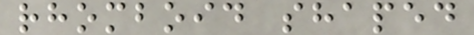rhomboid shaped
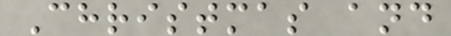Christmas and
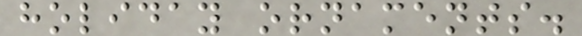holiday ornaments.
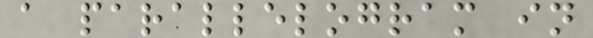a parallelogram in
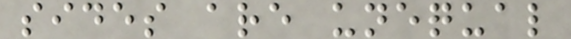sides are unequal
